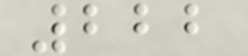222
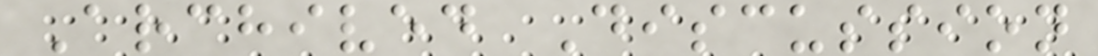Archived Discussion
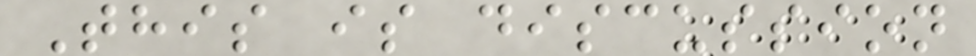This is discussion
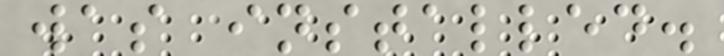was installed.
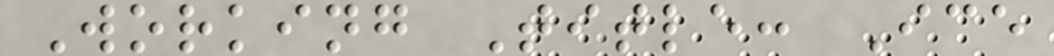Working Title: Ice
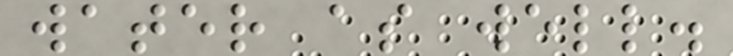water as well.
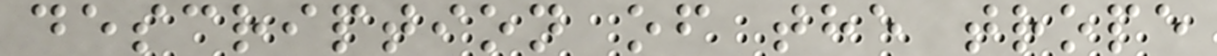description of the trope
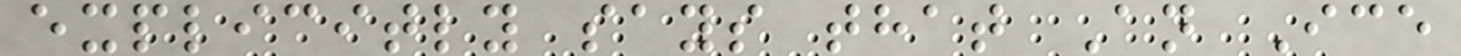explicitly says that An Ice
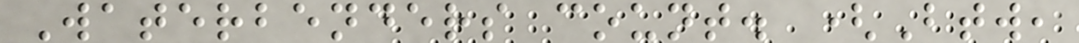Waterbenders count. (Btw,
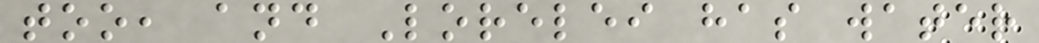too, and Lorelei has water
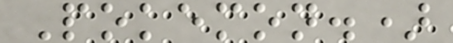Pokemon.)
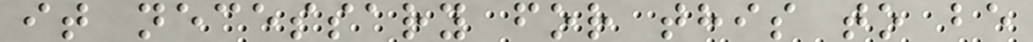it necessary for this to be
